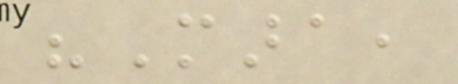"Mara,
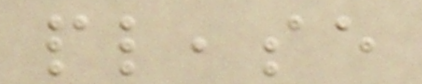please
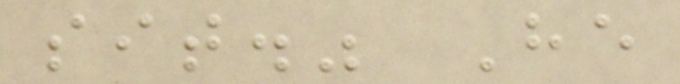sit." He
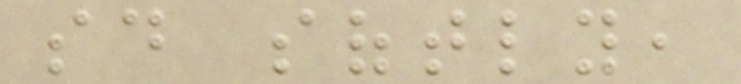said softly,
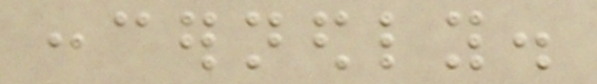concernedly.
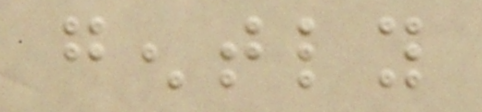gently
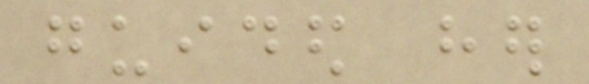guided her
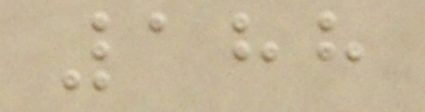188
